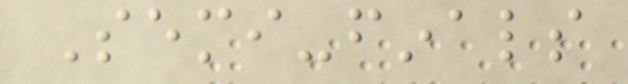Semi-finals
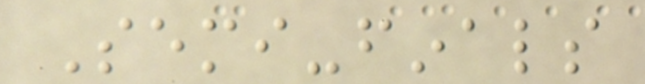Semi-finals
